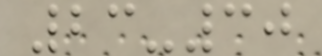23-30
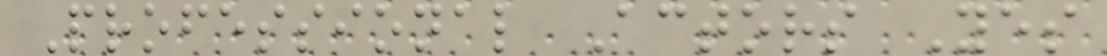Professional Actors Yes
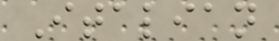Italian
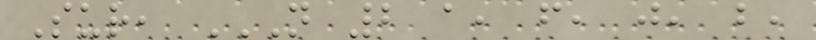Sur, N 2 A, F, J, B,
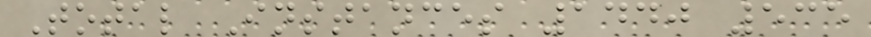Total Instances 1440 535
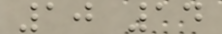10 14
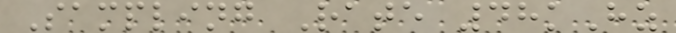Sampling Rate 48kHz
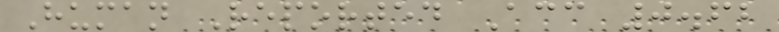Human Reported Acc 0.62
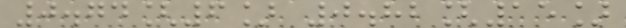0.74[6] 0.82[15]
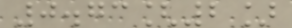0.73[2]
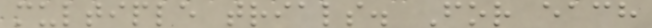multiple trials. For each
